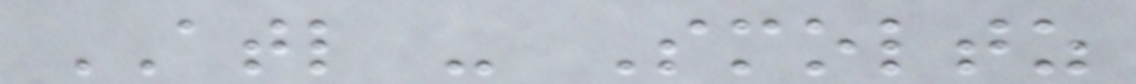ATL - Smoltz
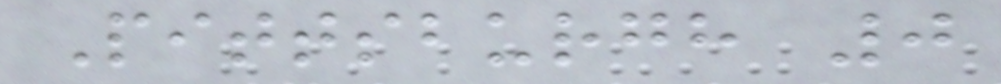Pittsburgh 0
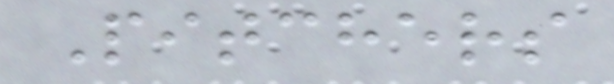Pitchers
